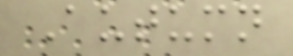Autumn
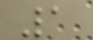1
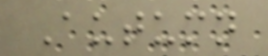Autumn
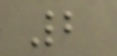2
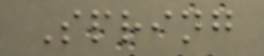Spring
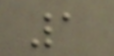1
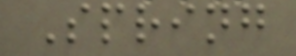Spring
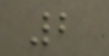2
